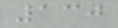130
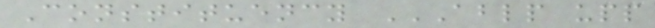Constituency ABLP UPP
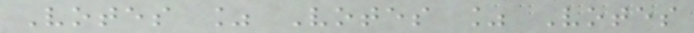Votes % Votes % Votes
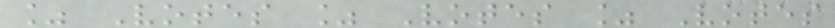% Votes % Votes % Votes
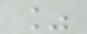%
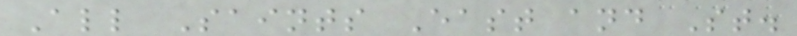All Saints East and St.
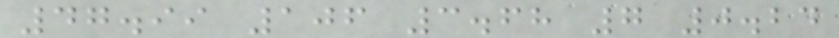47.99 106 3.68 7 0.24
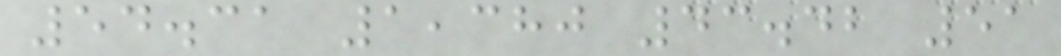54.31 1,380 43.42 51
